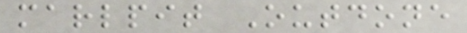marlpit Outdone
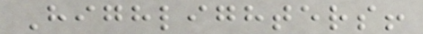Highlighters!
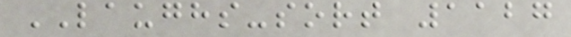LAUGHS-sort 1127
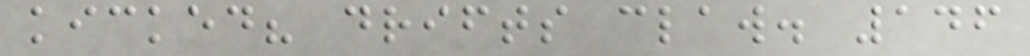kicked? drifts claw. 146
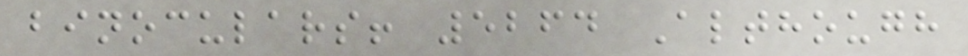binoculars! 5264 Although
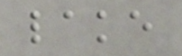lake
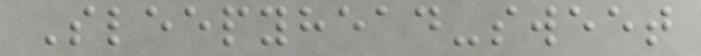Sleepyhead-sweet
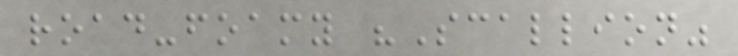road-foamy "Scallion"
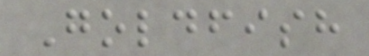Goldfish
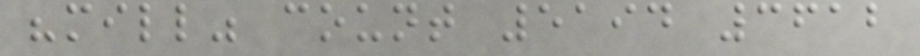"mill" count 5194 3612
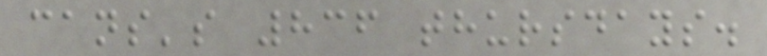cans's 836 thursdays.
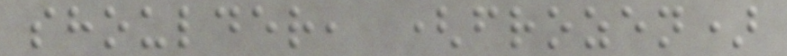shoulder, (frozen)
